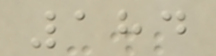184
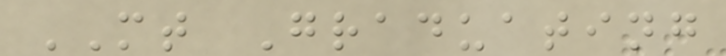MT Graduating
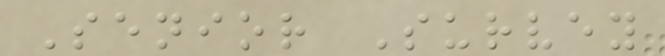Senior Survey
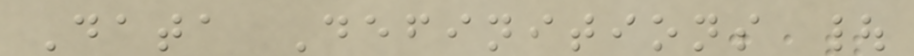Data Definitions |
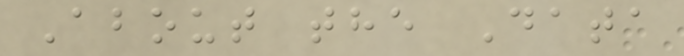About the Data
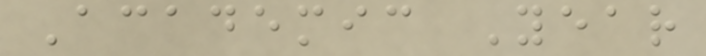Academic Year
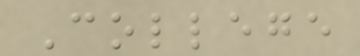College
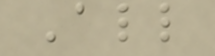All
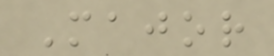Major
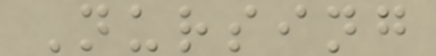Nursing
